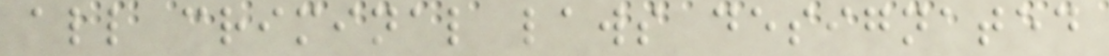all criminal laws designated
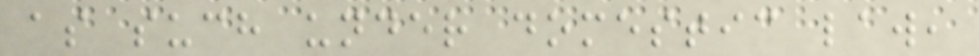as such under domestic law,
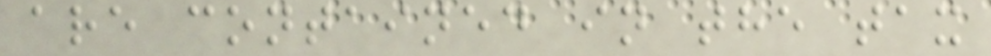are contained in the tax
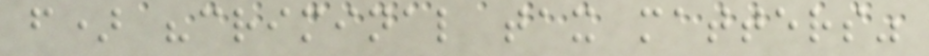f) "criminal tax matters"
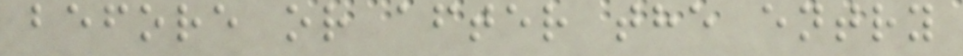before or after the entry
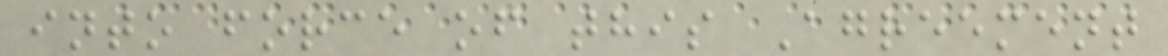into force of this Agreement
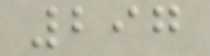297
